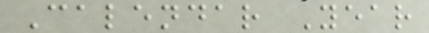Calendar Year
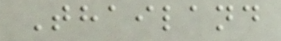Thailand
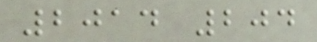2014 204
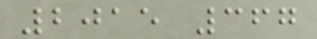2015 367
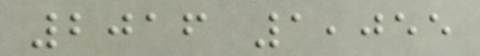2016 1,055
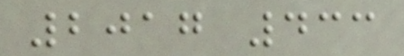2017 433
